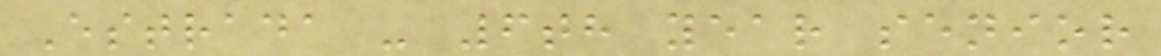Estrada - 6th year senior
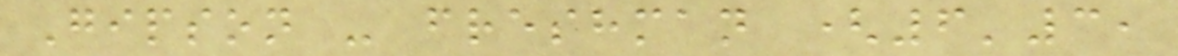Gipson - freshman (6'3,
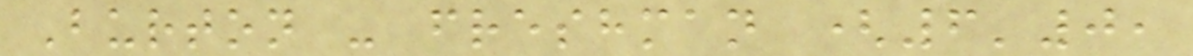Burton - freshman (6'0,
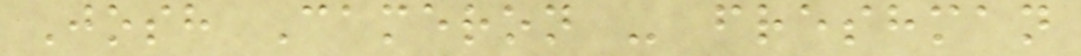Josh Cameron - freshman
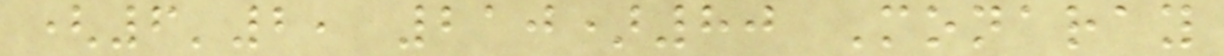(6'2, 210)80 Monaray
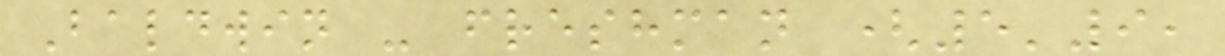Baldwin - freshman (5'9,
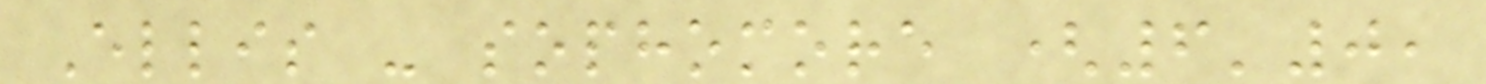Ellis - sophomore (6'0,
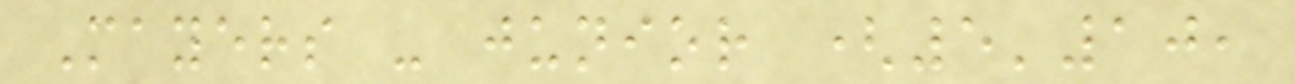Mayers - junior (5'10,
